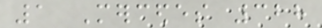1 Mercedes 328
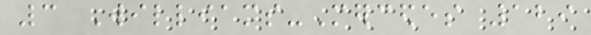3 Williams-Mercedes 129
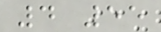4 55
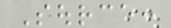Source:
